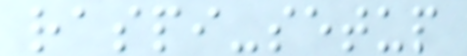raspi-setup
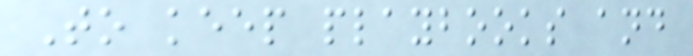To keep playbooks and
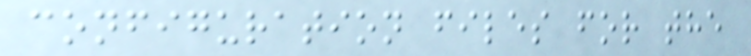configuration files for the
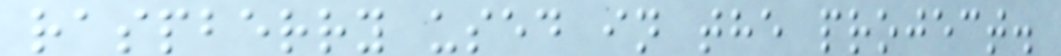raspberry used in the project.
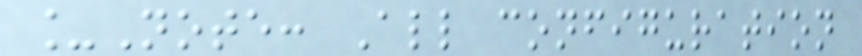_Note: All configuration
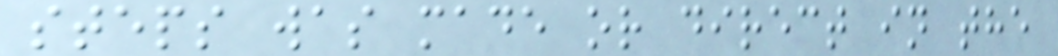steps was made or direct in the
